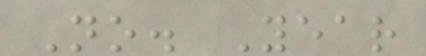No. Year
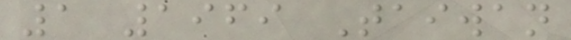1 1969 Taiwan
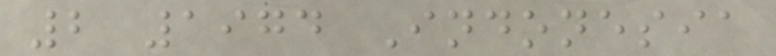2 1974 Indonesia
